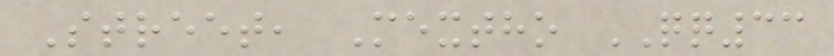Street, Mextho QQ33
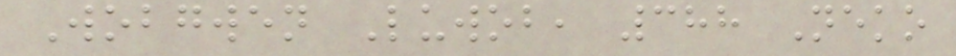Wobgwen Luwob, 388 Neko
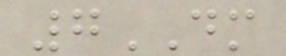7DM
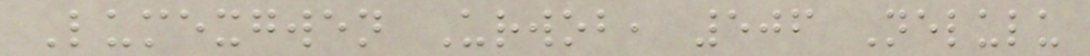Lumexgwen Urwob, 506 Nelulu
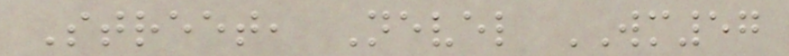Street, Nevel WM57
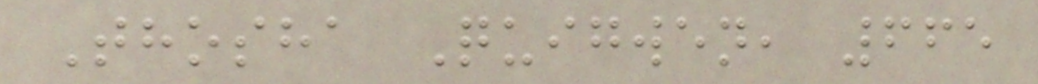Thosha Quigwen, 665
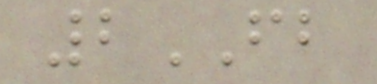2FB
